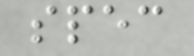spec
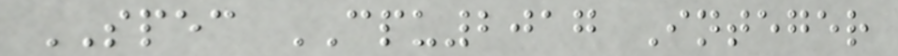SPEC CPU2017 Integer
